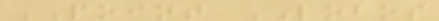POINT LOBOS
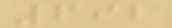692
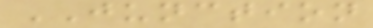JUNCTION
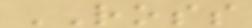ROSS
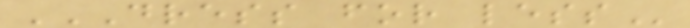DRESS FOR LESS
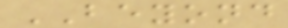BEYOND
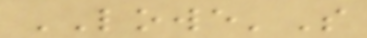LOWE'S
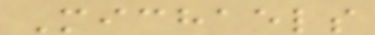Michaels
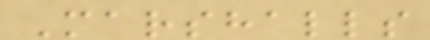Marshalls
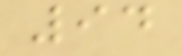94
